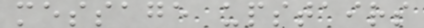message upstairs
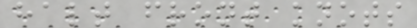halt front knots
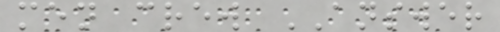men crew ANSWER
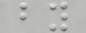by
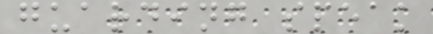guarding speak
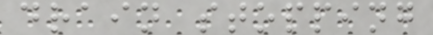drain stopping
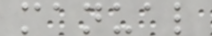manual
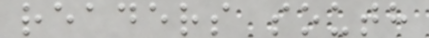readers south
